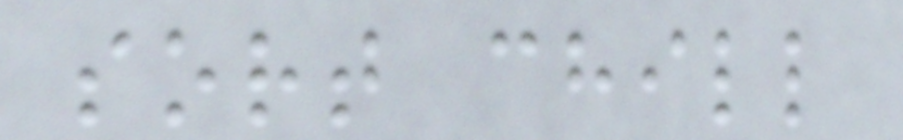sort chill
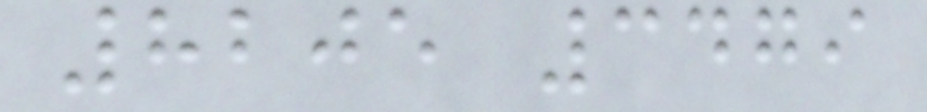8205 3479
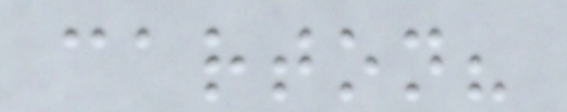carton?
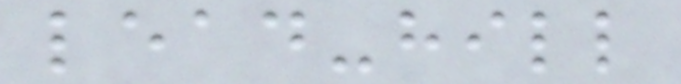lead-hill
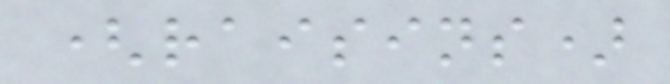(raisins)
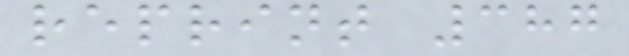reprint 387
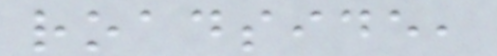roadside,
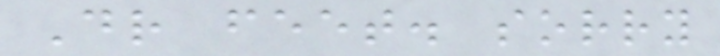Dr feet. sorry
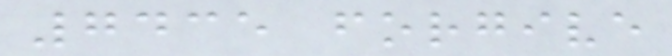7435 forgive
